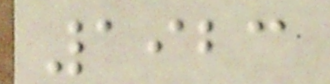1923
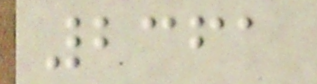2361
